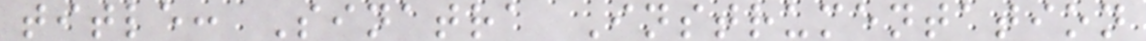title: Sinatra Instrumentation
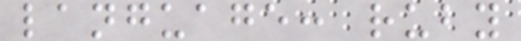language: ruby
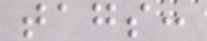tags:
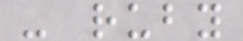- ruby
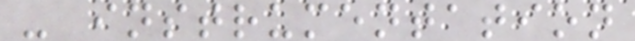- instrumentation
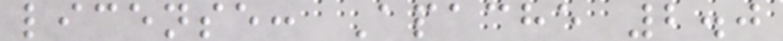license: Apache 2.0
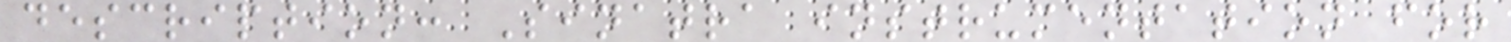description: Sinatra instrumentation for
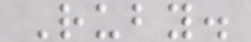Ruby.
